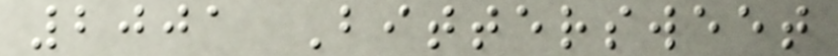2001 Bittersweet
